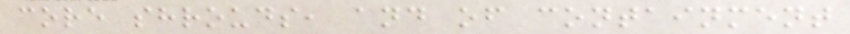core shrouds, and of containment
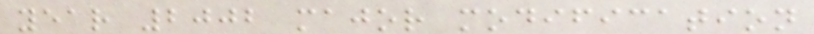year 2002 major modification
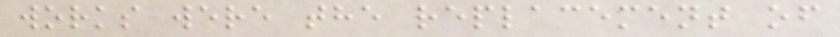works were the replacement of
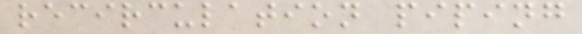recirculation piping
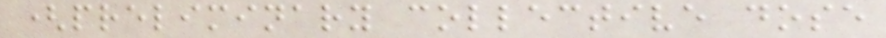(preliminary collective dose
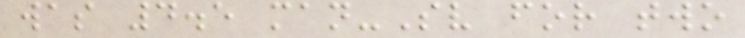was 4.5 man-Sv for two
